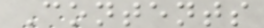Contents
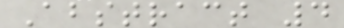Abstract 4
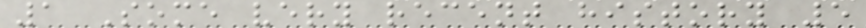1 Some very recent history 5
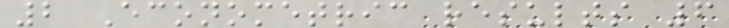2 Econometric results 6
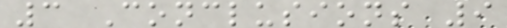3 Conclusions 9
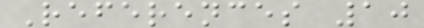References 10
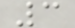3
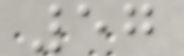57
